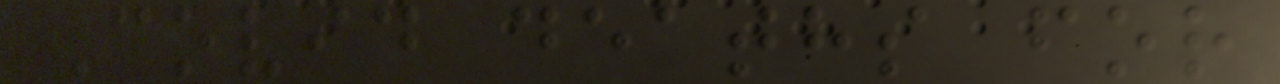Covid deaths for
